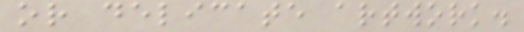or delicate artwork.
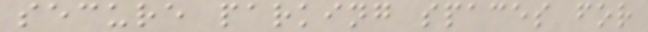secure parking spaces for
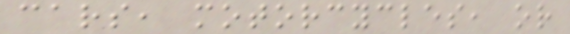cars, motorcycles, or
